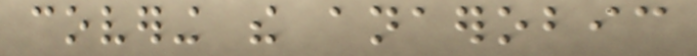covering the anaerobic
